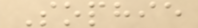Sophie
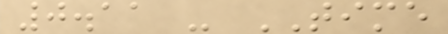0.11 - TIME
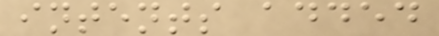intents added
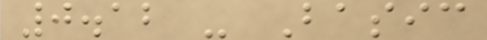0.12 - Basic
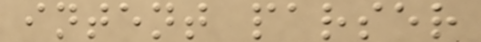intent parser
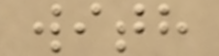with
